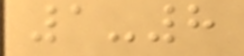1-8
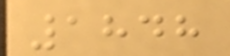1848
